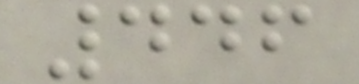446
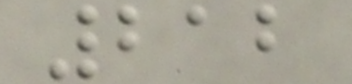212
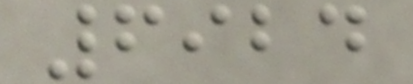6924
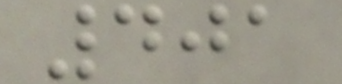401
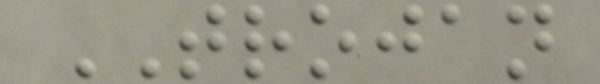TROJAN
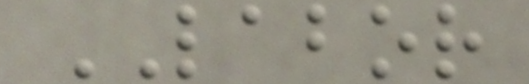LABOR
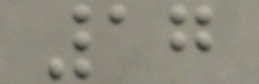17
